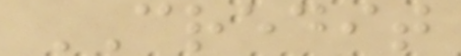CREDIT
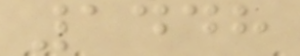1448
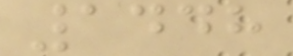1448
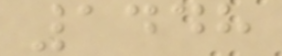1448
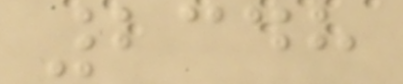2348
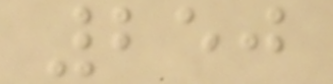250
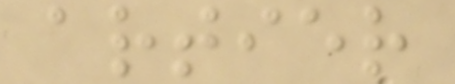artier
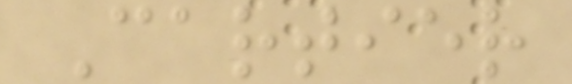Cartier
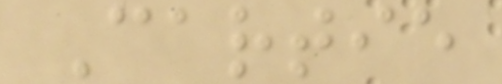Cartie
